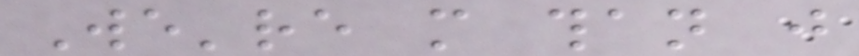We're more than just
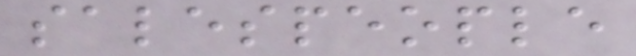salespeople
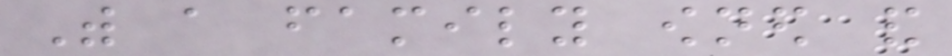With a family owned and
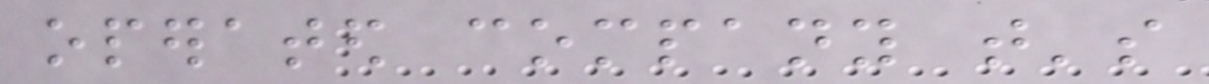operated company that's
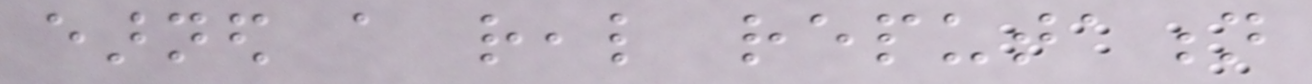earned a real reputation
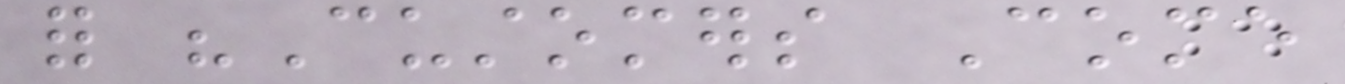for "Customers Come
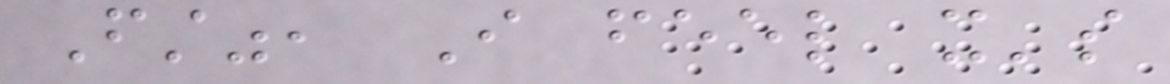First", I feel it's
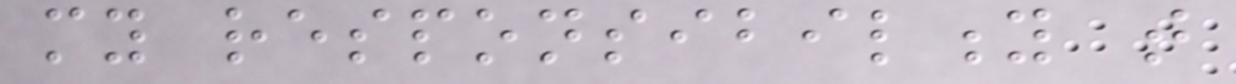my responsibility that
